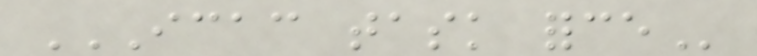ICAC TASK FORCE
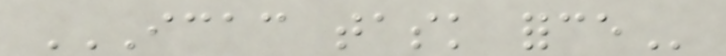ICAC TASK FORCE
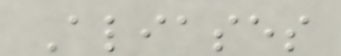Aliases
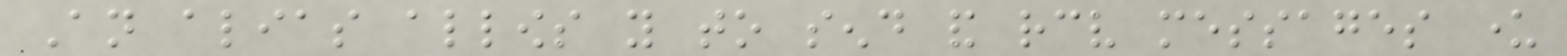An alias allows you to send and receive messages under
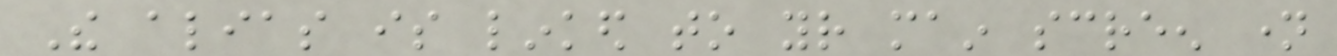The alias is linked to your main screen name
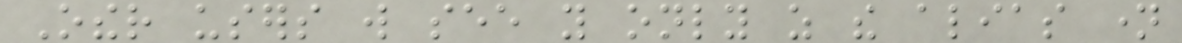Other users will see you only as the alias name
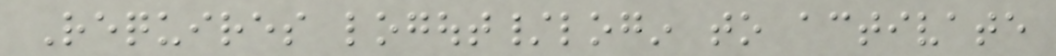Requires logout/login to activate
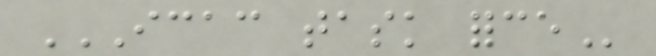ICAC TASK FORCE
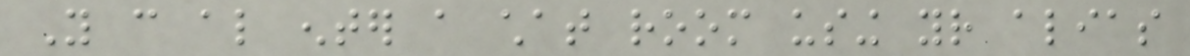You can also enter a chat room using your alias
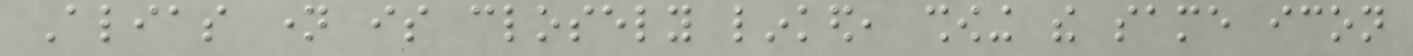Alias name is closely linked, showing the same icon
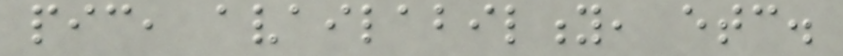pic, availability, etc.
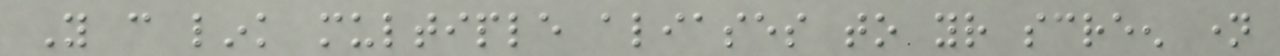You can link multiple aliases to your screen name
